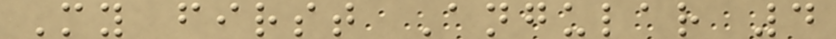My first Angular 4
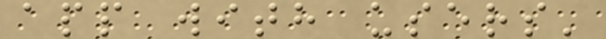app with users'
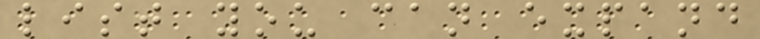list you can expand
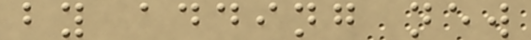by adding new
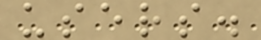users.
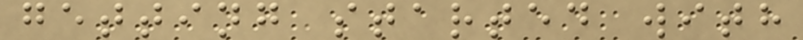getting started with
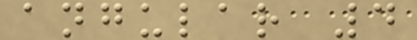angular 4
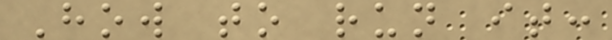How to run it:
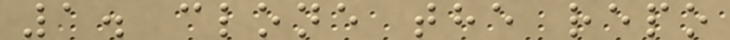1. clone the repo
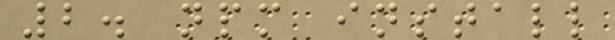2. npm install
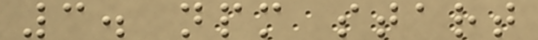3. npm start
